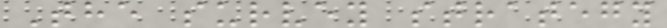The survey strategy
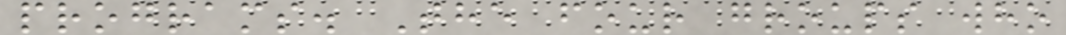programs. The four groups who
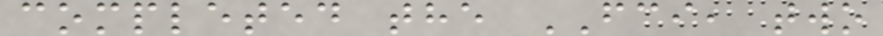completed the FCI, two
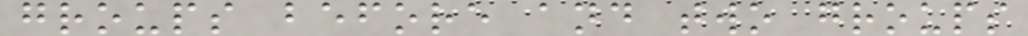groups before and two groups
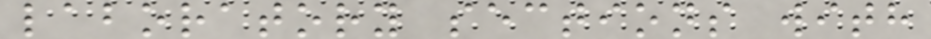laboratory sections with
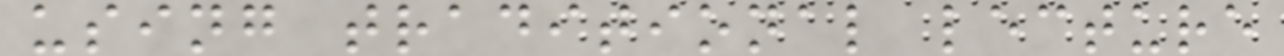using traditional lecture
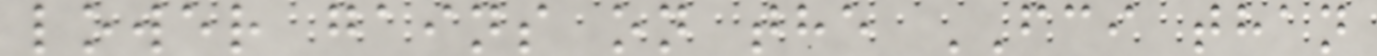lower gains on the FCI than
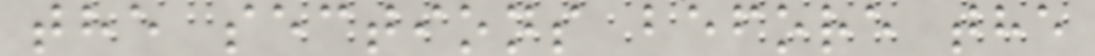the sections before the
